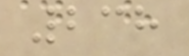238
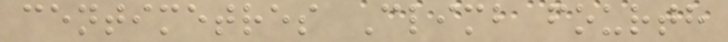centimetres Climb fourth
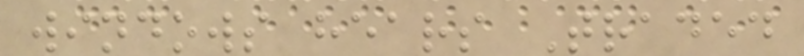windows hears Traded
